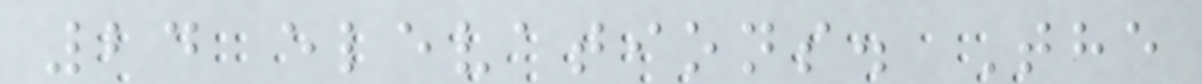24 elevations. The
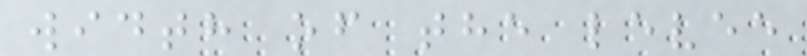width of the levee
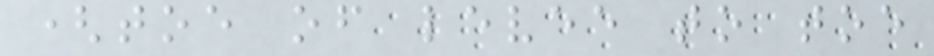(toe of levee to toe
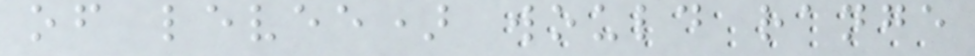of levee) would range
